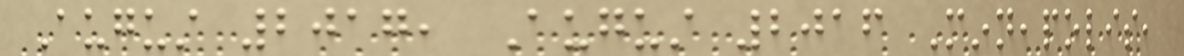August 2017, August 2016 Minneapolis,
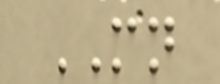MN
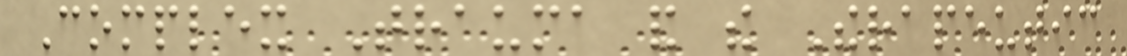Complex Trauma and the Therapeutic
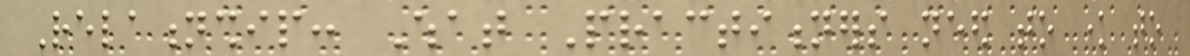Relationship: What Practitioners need to know to
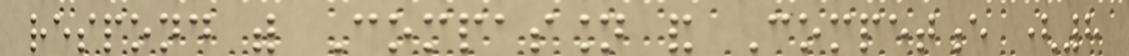respond with Compassion and Competence (8
